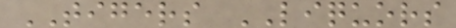TIGERS LIQUORS
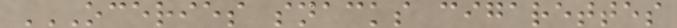OCERIES SNACKS CIGARETTES
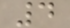4
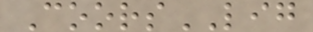CoorsLIG
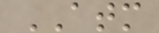ATM
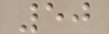50
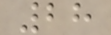28
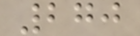270
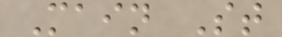Main St
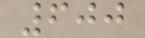600
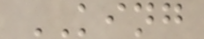KING
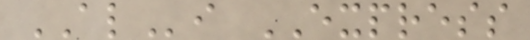ALi EXPRESS
